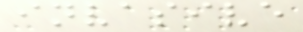invasive
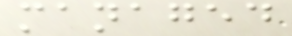managed
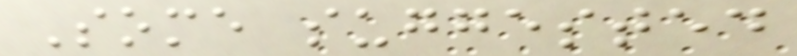Some suggested
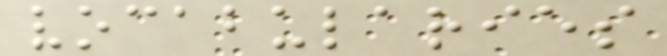vocabularies
